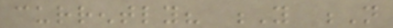currently? Y N
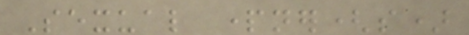Sexual partner(s)
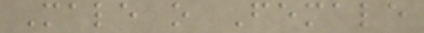Male o Female
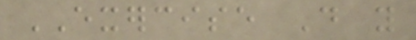EXERCISE Do you
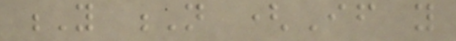Y N (If you
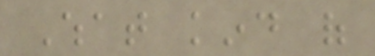What kind of
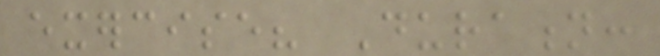exercise? Duration:
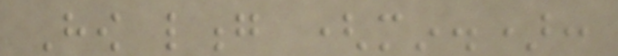How long (min.):
